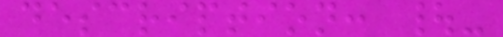description: |-
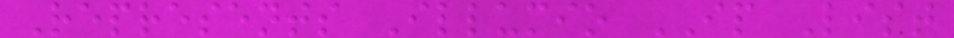Represents Illumio IP List
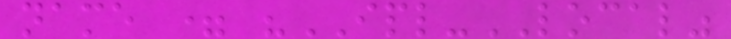name = "IPL-LOCAL"
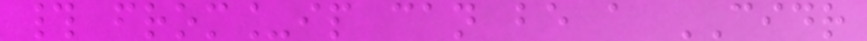# from_ip can be a CIDR
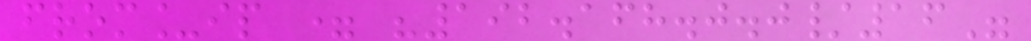from_ip = "192.168.0.0/16"
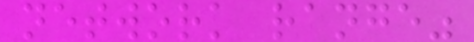network range"
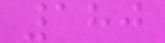180
